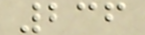236
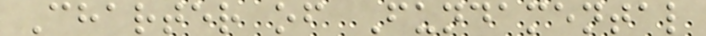Charter of Fundamental
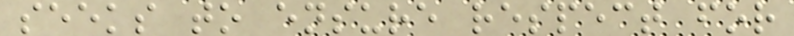seeks to ensure respect for
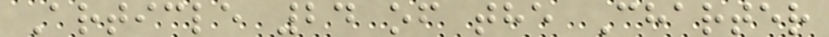Article 24 of the Charter
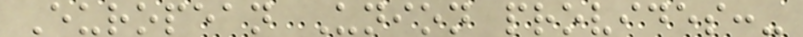European Union provides:-
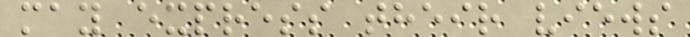may express their views
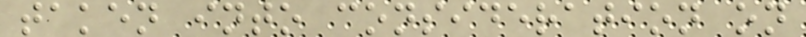taken into consideration on
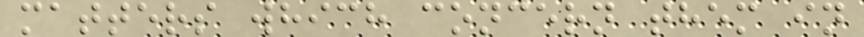matters which concern them in
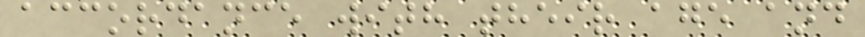accordance with their age and
